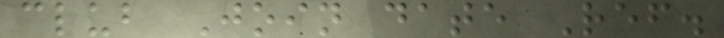club Join date Ref.
